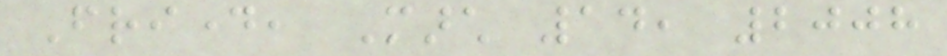Friday, March 14, 2008
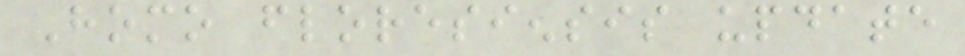Homo floresiensis update
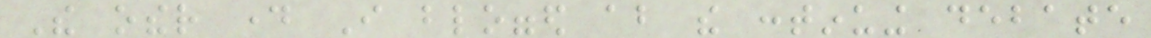The other day I blogged about the continuing debate
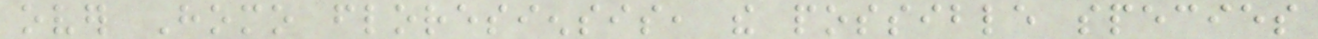over Homo floresiensis, the possible species
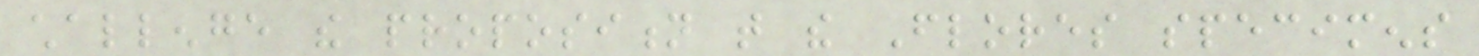challenge the proposition that the Flores specimens
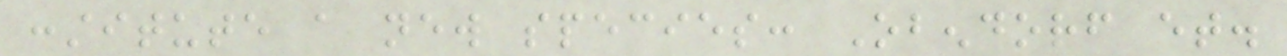constitute a new species: Obendorf et.
